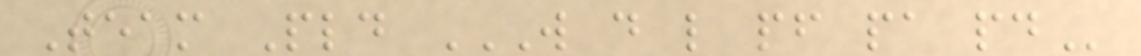Team Pld W D L PF PA PD
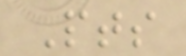Pts
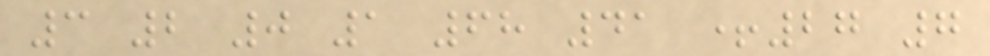3 2 0 1 68 41 +27 7
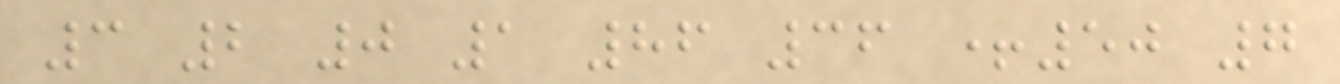3 2 0 1 86 36 +50 7
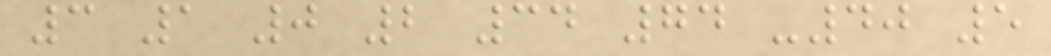3 1 0 2 34 74 -40 5
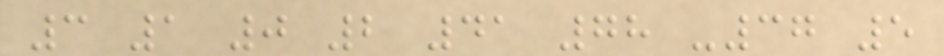3 1 0 2 41 78 -37 5
